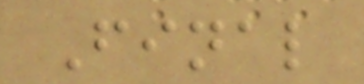Final
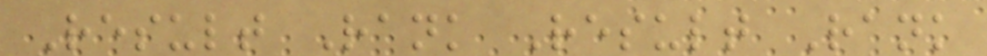Result Rank Result Rank
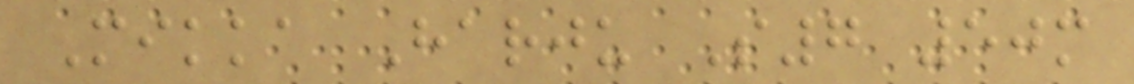Mikka Harju S7 50m
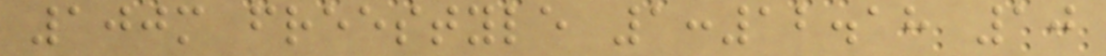100m freestyle 1:12.18 10
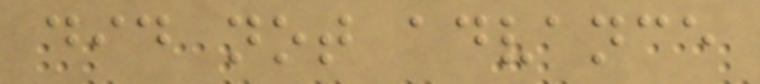did not advance
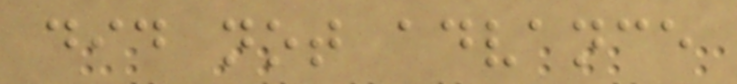did not advance
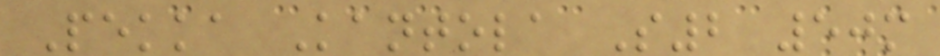Pekka Kantola S2 50m
